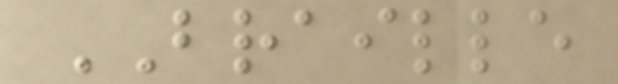BRAILLE
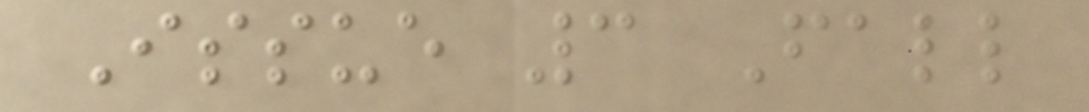Issue 3 Fall
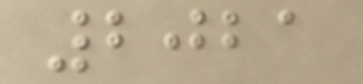2021
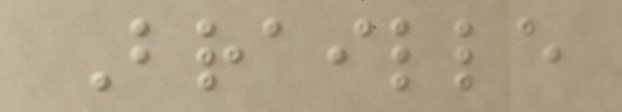Braille
